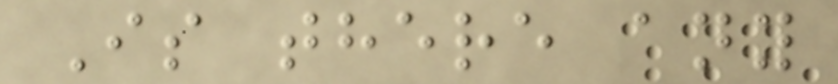Is there any
